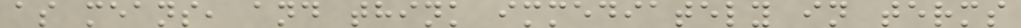as means, and think immediately in terms
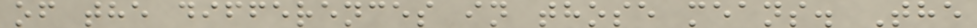of the differences in those means. The
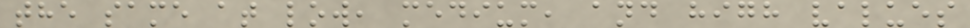the same at low, medium, and high values
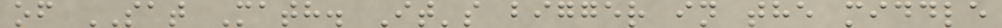of SAT Math. It's bigger in the middle
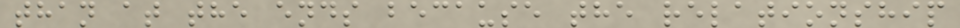than at the ends because the relationship
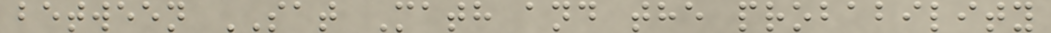between SAT Math and the probability
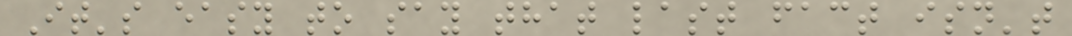It's easy to say that last fact isn't
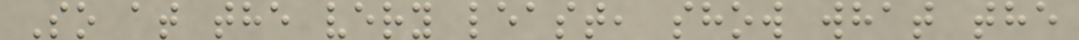So at the very least, show what the
